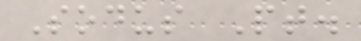Sodus Pt.
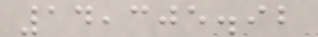14,305.92
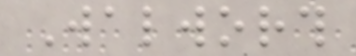Walworth
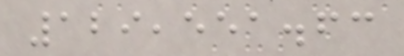129,551.63
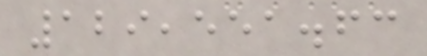129,551.63
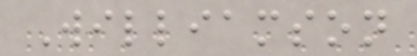Williamson
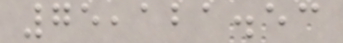75,121.53
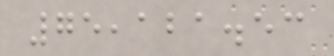75,121.53
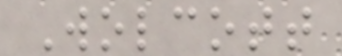Wolcott
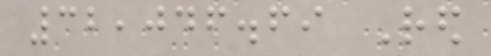32,046.69 Red
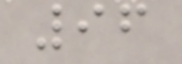96
